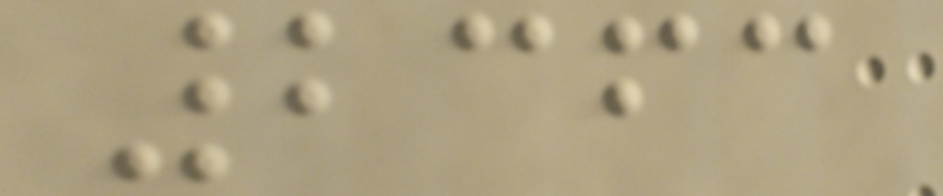2363
